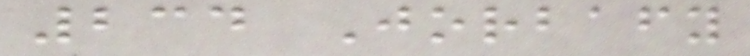234 Jorbafy
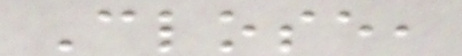Close,
